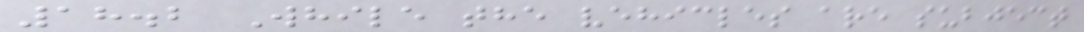18.2 While the vehicles are subject
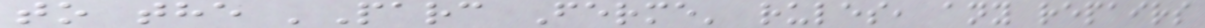to the 'Parc Ferme' rules, any repairs
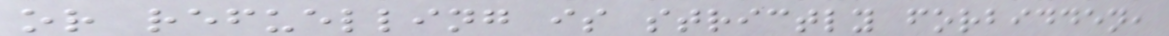or refuelling is strictly forbidden,
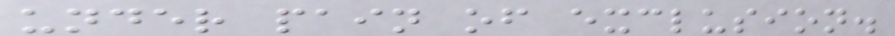under pain of exclusion.
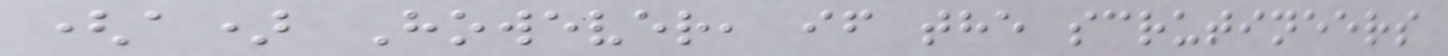(a) However, if the scrutineers
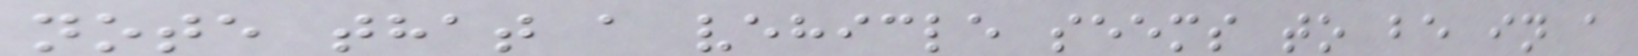note that a vehicle seems to be in a
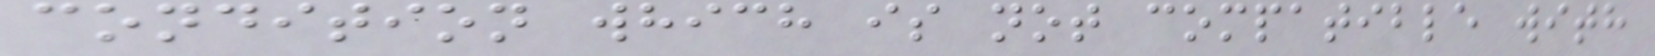condition which is not compatible with
